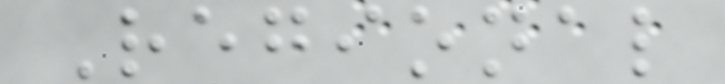Regional
